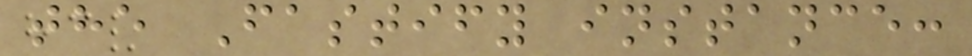the Fastify instance:
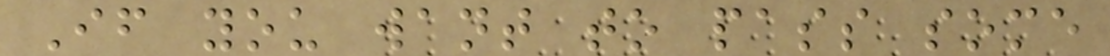If you want to pass some
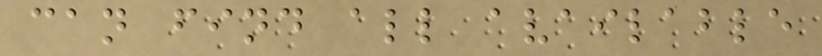can find all available
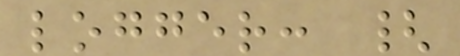logger: {
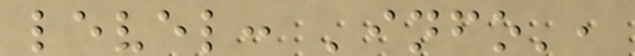level: 'info',
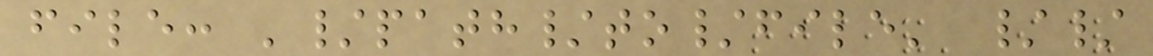file: '/path/to/file' //
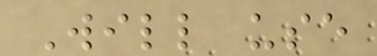Will use
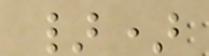})
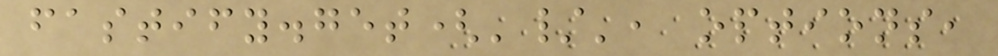fastify.get('/', options,
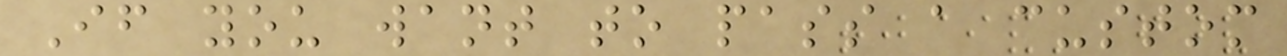If you want to pass a custom
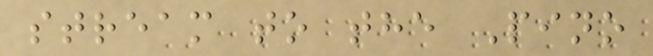stream to the Pino
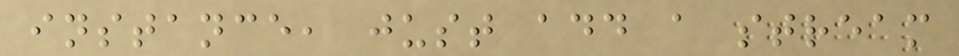instance, just add a stream
